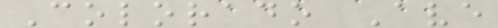Colorado Ave
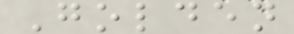Golden
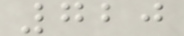720
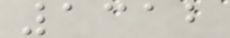1312
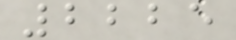2225
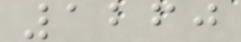1260
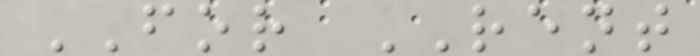FOR RENT
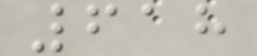618
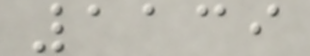1139
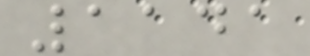1141
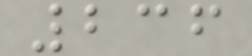236
